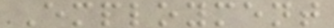Employment
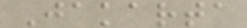Jakarta
